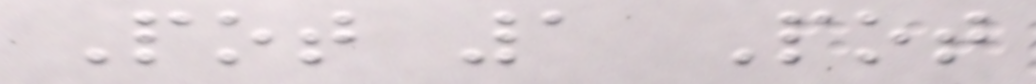Pot 1 Pot
